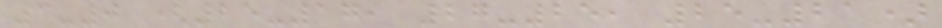3-0 (25-17, 27-25, 25-21)
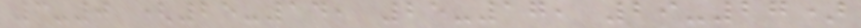3-0 (25-14, 25-17, 29-27)
